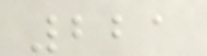221
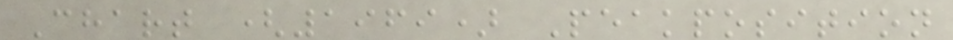Chart (1969) Peakposition
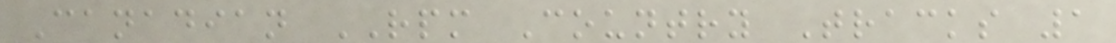Canadian RPM Country Tracks 1
